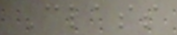Class
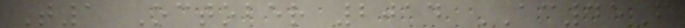T1 October 2014 AC45F
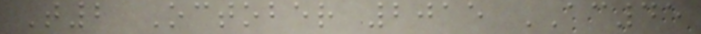T2 October 2015 AC45
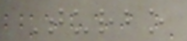Turbo
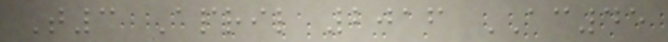T3 April 2016 AC45
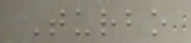Turbo
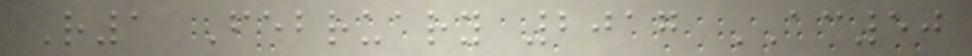R1 February 2017 AC50
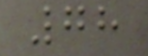78
